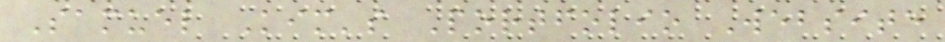Samuel Kim's Portfolio Website
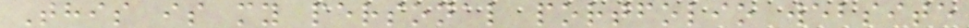This is my personal portfolio website
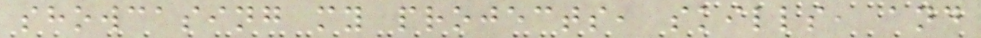showcasing my projects, skills, and
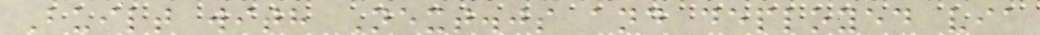Built with Next.js and deployed via
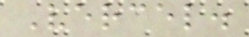Vercel.
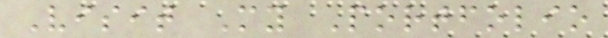Visit My Portfolio
